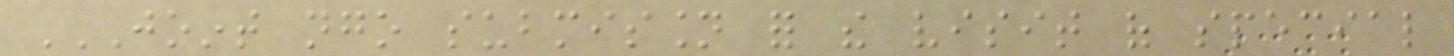JOINT NGO SUBMISSION FOR THE VISIT OF SPECIAL
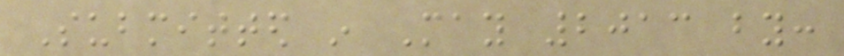Submitted in May 2013 by:
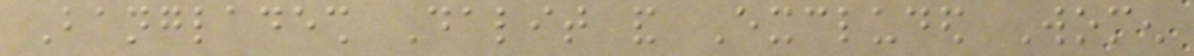Bangladesh Dalit and Excluded Women
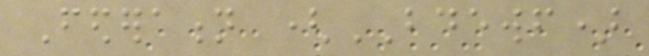Federation (BDEWF)
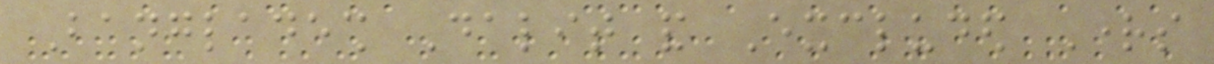Bangladesh Dalit and Excluded Rights
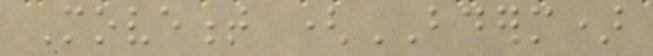Movement (BDERM)
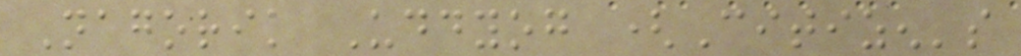Nagorik Uddyog (Citizen's
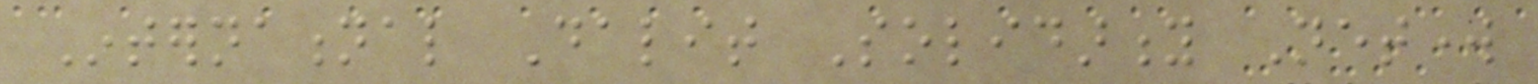International Dalit Solidarity Network
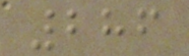286
